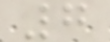7
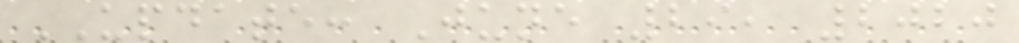UPDATE: June 29, 2020
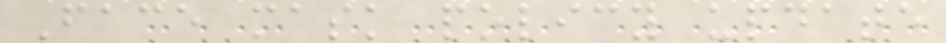Face mask policy update
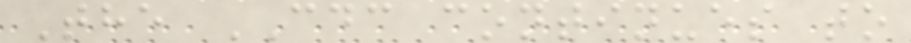The CDC continues to
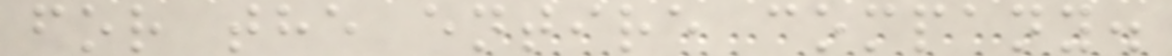for the entire company.
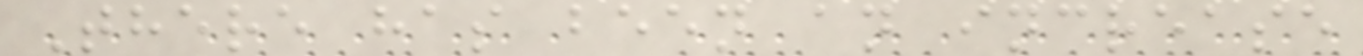There has been an increase
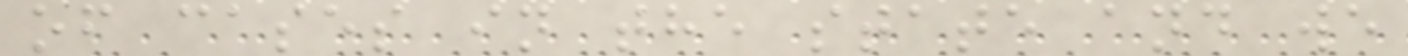of cases in the state and we
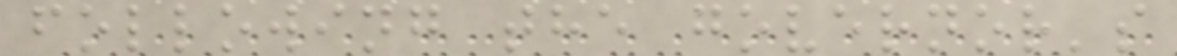following the governor's
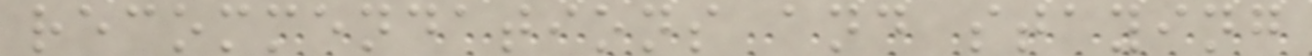recommendations and staying
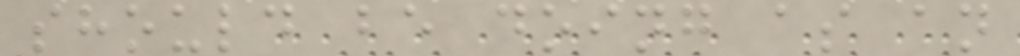should be doing as an
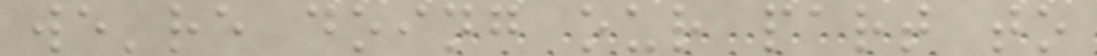we're doing our part to
